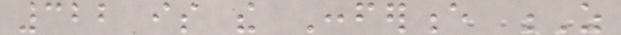322 is the Conference Z
